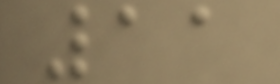11
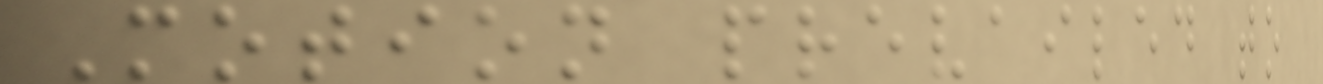Motion prevailed to
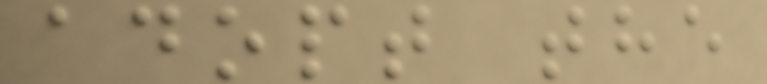adopt the
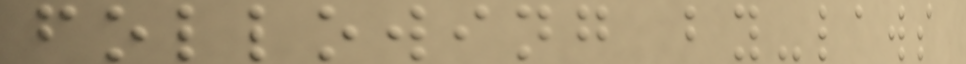following by-laws
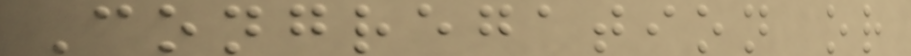Congregation or
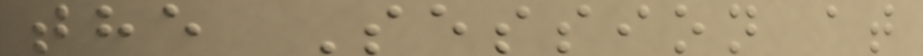the Session at
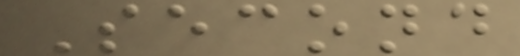Second
